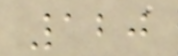120
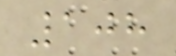108
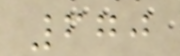670
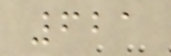621
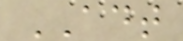ADT
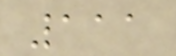111
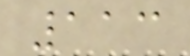113
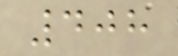408
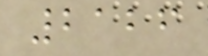2126
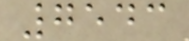7543
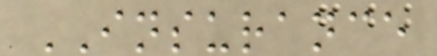INSURANCE
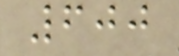600
